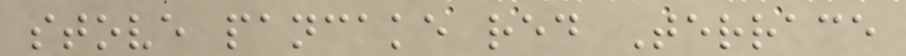stove pancake red Terrace
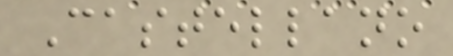Castellano
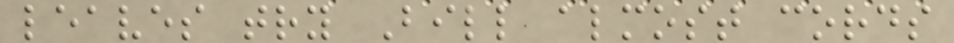leaves try Bill almost cords
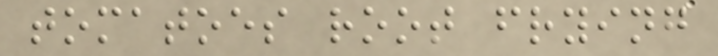tomatoes root frying
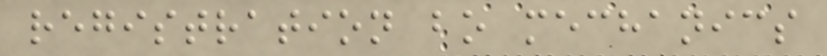registration bo mechanics
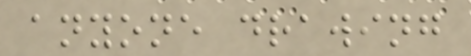anyone drawing
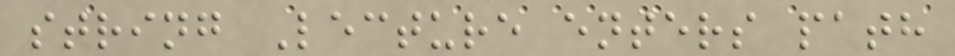string Lecture enters path
